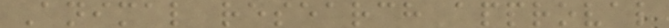Animal research approval
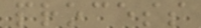process
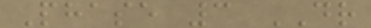Phase 3 DR
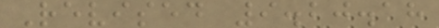Revised 9.20.18
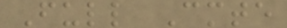Full Cmte
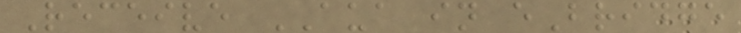Receive AUA in eBridge
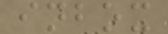inbox
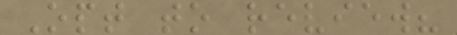Opt to review?
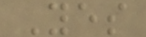Yes
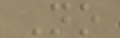No
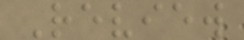Review
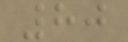80
